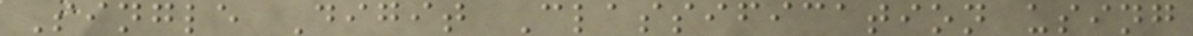Single Digit Classification using
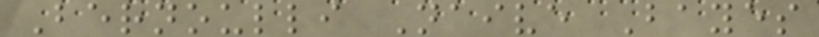Bernoulli Naive Bayes
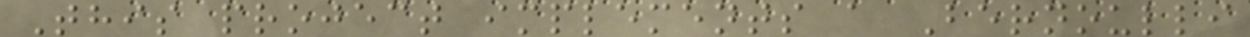This project implements a Bernoulli
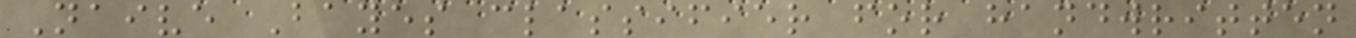Naive Bayes classifier for handwritten
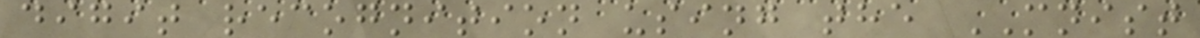digit recognition using the MNIST
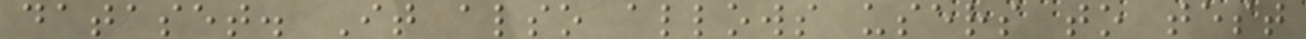dataset. It also allows users to test
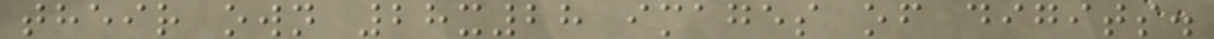their own 28x28 images of digits.
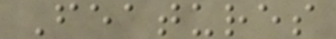Features
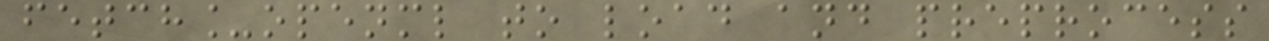fetch_openml to load and preprocess
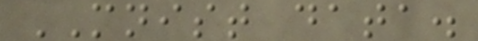MNIST data.
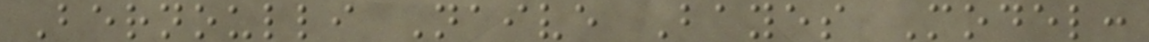Bernoulli Naive Bayes Model:
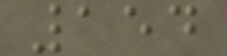154
